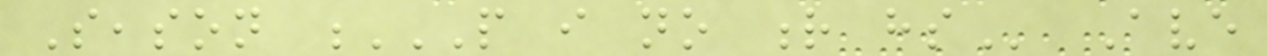Season P I NO R HS Ave
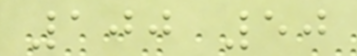100 50
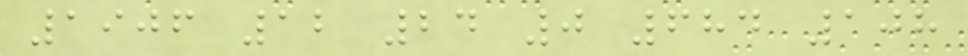1906 12 24 0 684 108
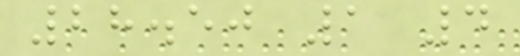28.50 1 4
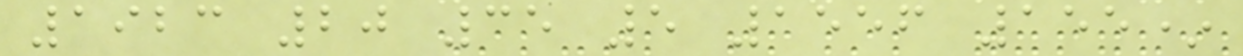1923 20 35 5 1556 155*
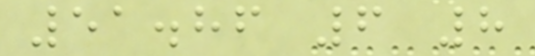51.86 6 8
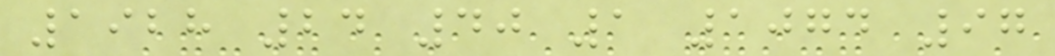1928 24 40 1 1074 97
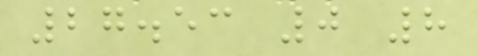27.53 0 8
